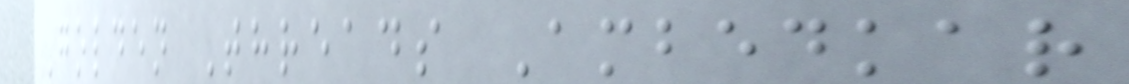Golden Threads Ambedkar
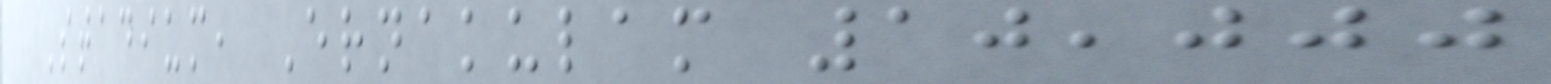Stadium, Ernakulam 10,000
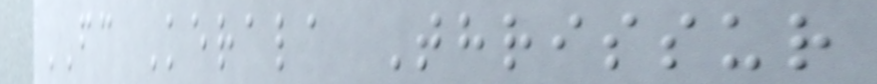FC Kerala Thrissur
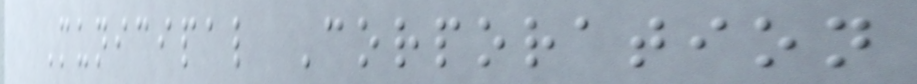Municipal Corporation
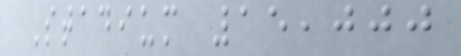Stadium 15,000
